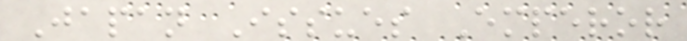Japan Issues Emperor
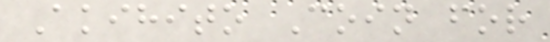Akihito Coin for
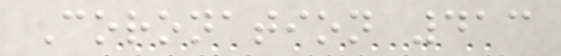Coronation 413
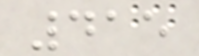415
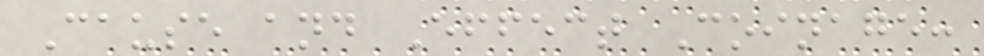Cause and Effect Coinage:
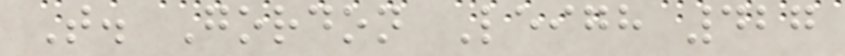T. Gordon Leigh 427
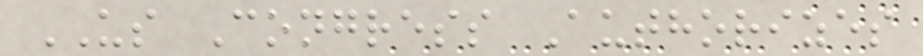US Congress Authorizes
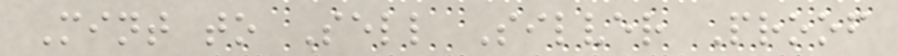Mint to Sell Silver Proof
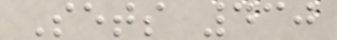Sets 430
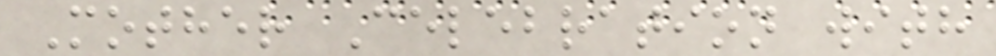Mother Celebration with
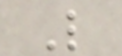L
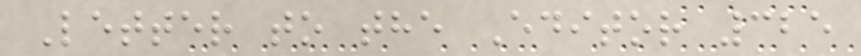Letter to the Editor 325
